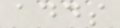adds
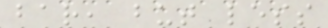bar, but less
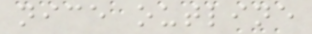nice outline
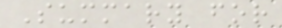Summary for
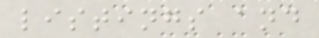listings and
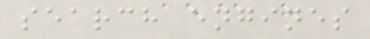search engines
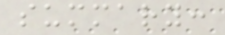summary:
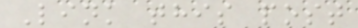Link this post
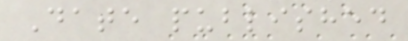Date published
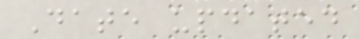Date updated
